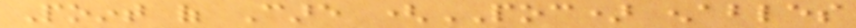Point of Care (POC) enables
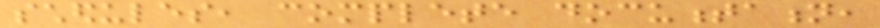schedules, complete documentation,
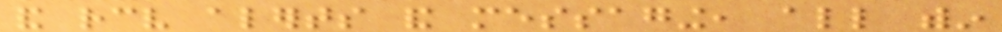and receive alerts and messaging, all within
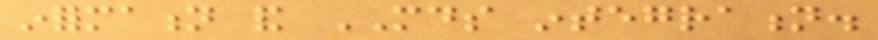information and MDS integration.
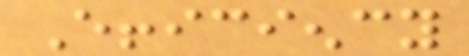Efficiency
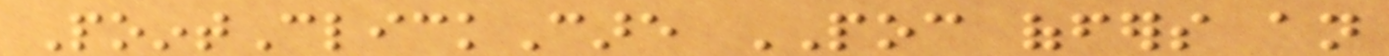PointClickCare POC offers an
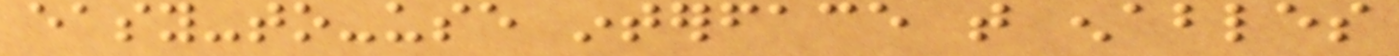easy-to-use interface that enables
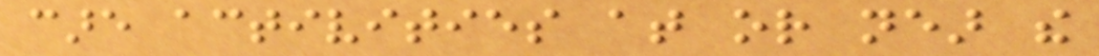care activities at or near the
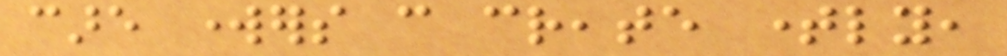care workers can create timely,
